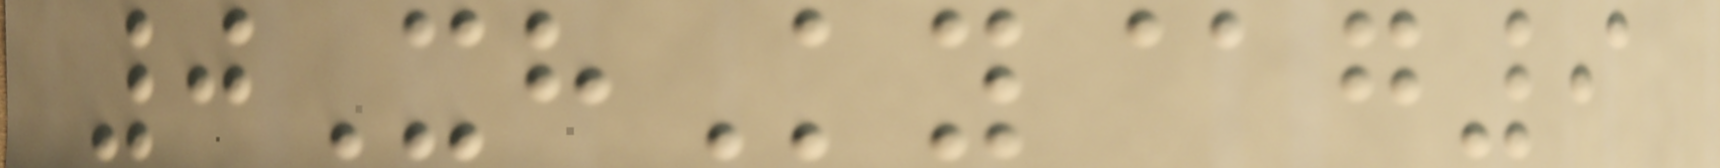0XhKy@g9
